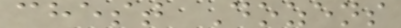chest Dozens
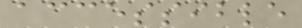accessible
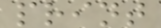print
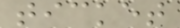ticket
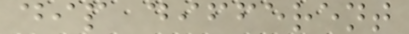dip different
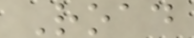Road
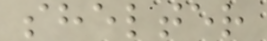shelter
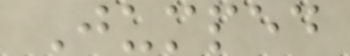Jumped
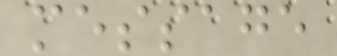message
